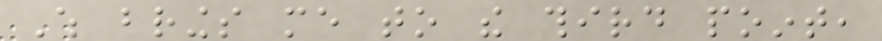Which brings me to the third point,
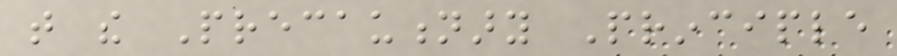that the Precautionary Principle
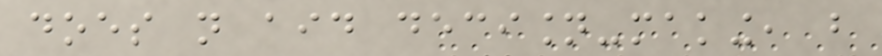does not aid decision-making, but
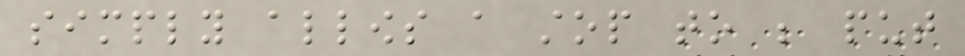simply allows a stop to be put
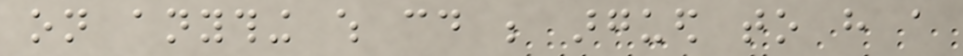on anything which could be argued to have a
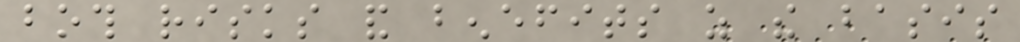both risks and benefits as the basis
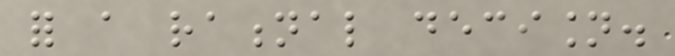for a rational decision.
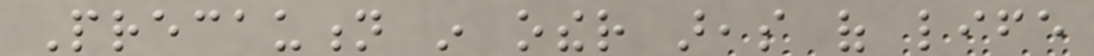Precaution in other areas of life
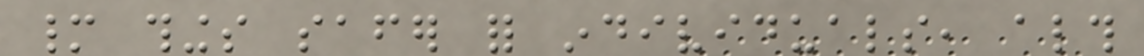many things safer for individuals, although
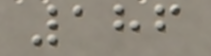186
